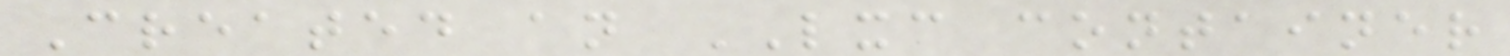Created an LXC container
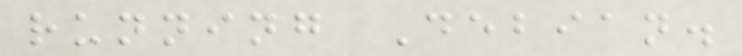running Debian.
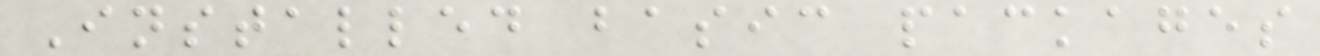Installed basic packages
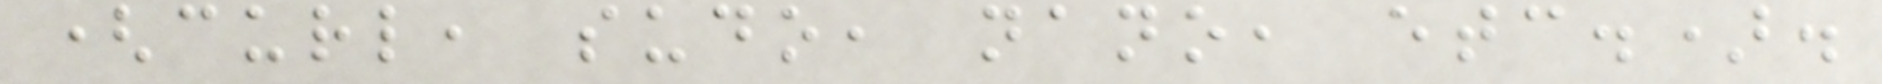(curl, sudo, nano, etc.).
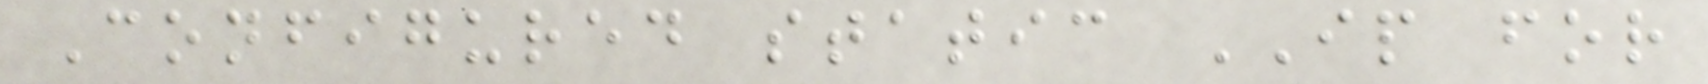Configured static IP for
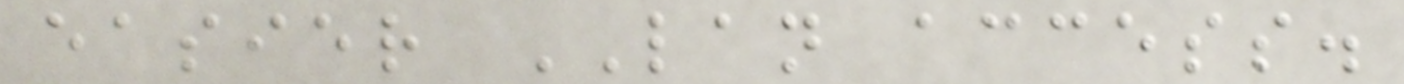easier LAN access.
